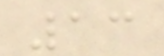13
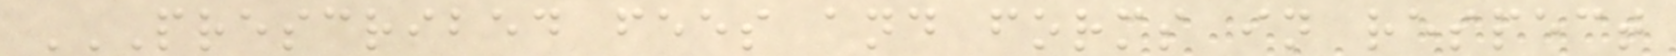PRESCRIBED FEES AND FORMS IN RESPECT
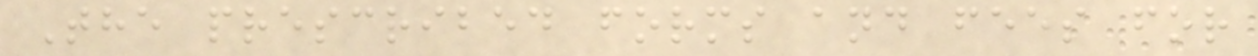The prescribed forms and fees for
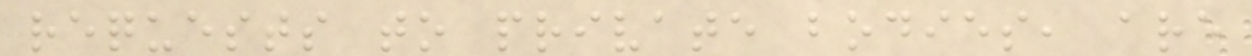requests to private bodies, are
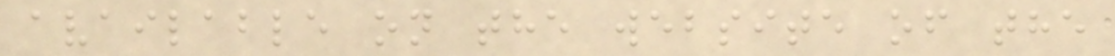available on the website of the
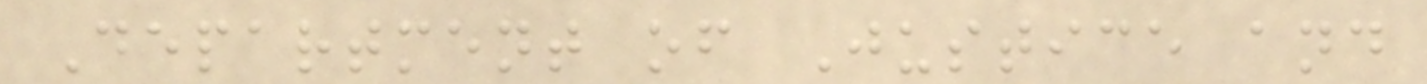Department of Justice and
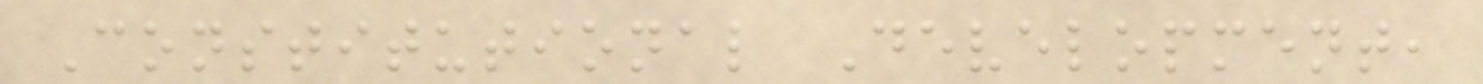Constitutional Development,
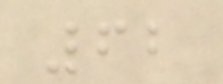62
